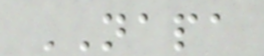NAPA
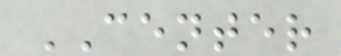CENTER
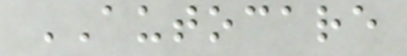AUTOCARE
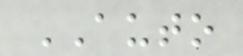AUTO
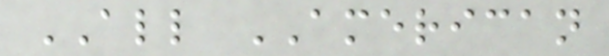ALL AMERICAN
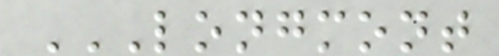LONGMONT
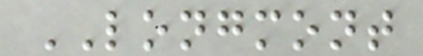LONGMONT
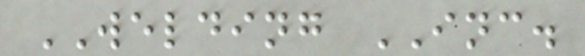WELDING INC.
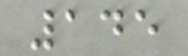145
